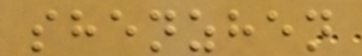shenzhen
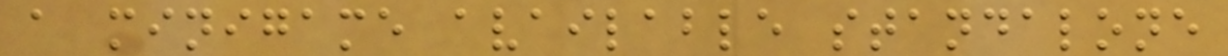a minigame available standalone
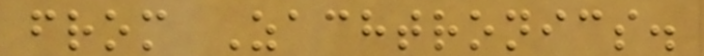from Zachtronics.
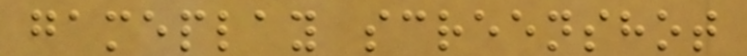gameplay screenshot
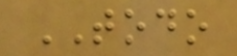TODO
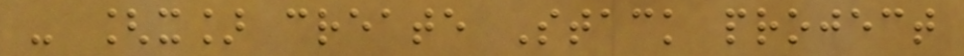- [x] create Stack project
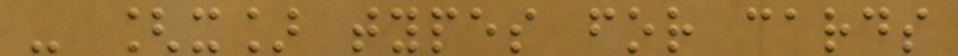- [x] types for cards
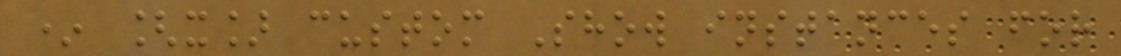* [x] custom Show instances for
